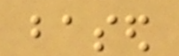based
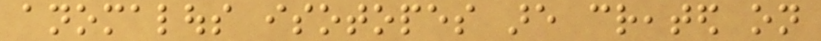anomalous isotopes are created on
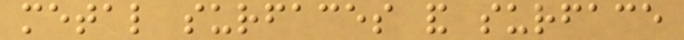metal surfaces and surface
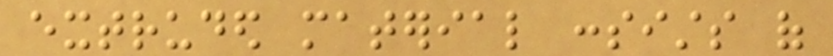extruded material consists of
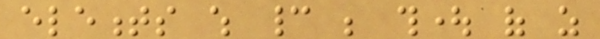elements which cannot be thought of as
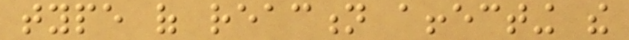type of reaction affecting the
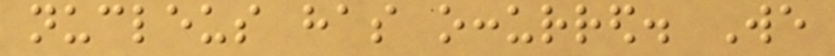nucleus has occurred. We
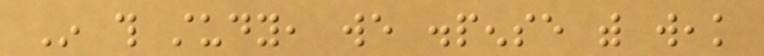In this study, we dispense with weak
